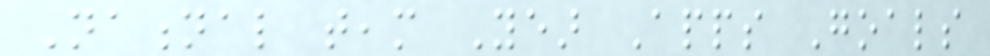National team Year Apps Goals
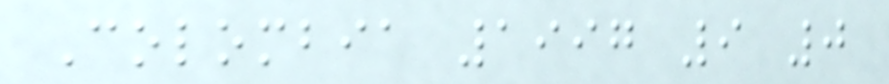Colombia 1997 9 0
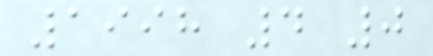1998 4 0
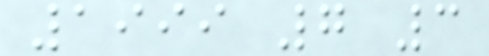1999 7 3
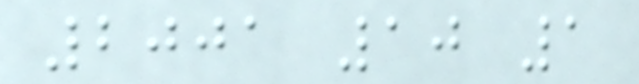2001 10 1
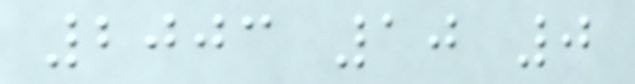2003 10 0
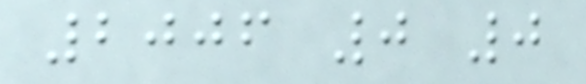2006 0 0
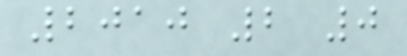2010 2 0
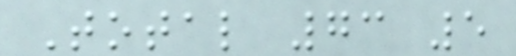Total 73 5
